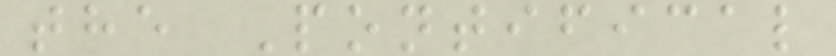the Pontifical
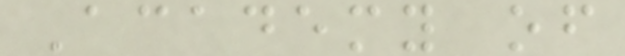Academy of
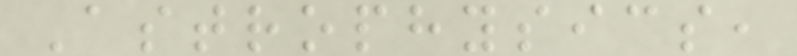Astrophysics,
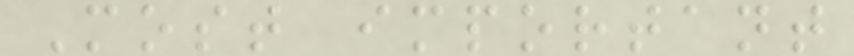Most important
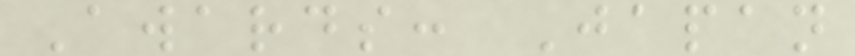Awards: Japan
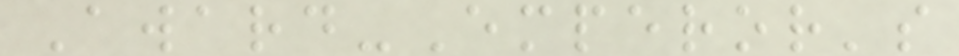Award-Emperor's
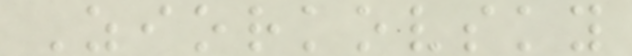Ziorkovsky
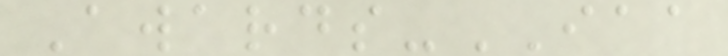Awards-IAA
